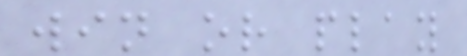win or play
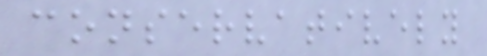conservatively
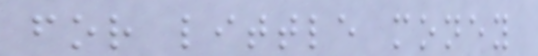for little money
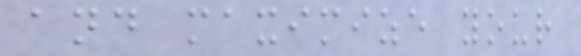and maximize your
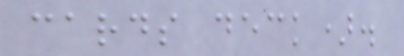cards deck).
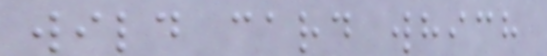wild card which
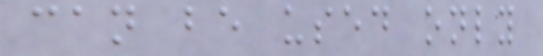can be used only
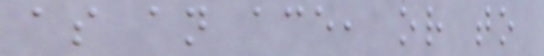as an ace, or to
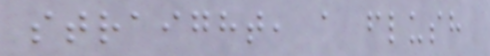straight, a flush
